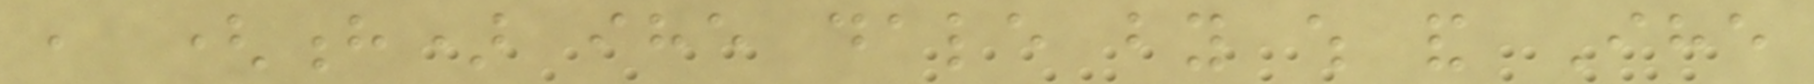, (h) ihe dale by which and Ihe
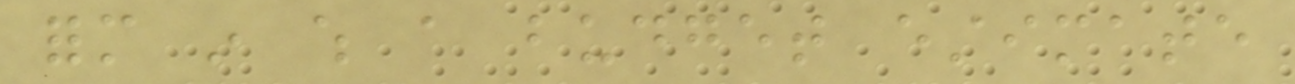form in which a budget estimate
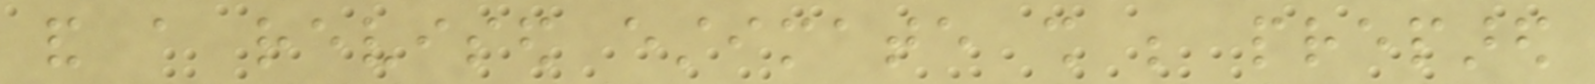and a revised estimate shall be prepared
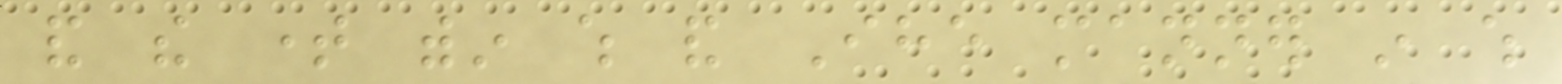and the time within which and Ihe manner in which
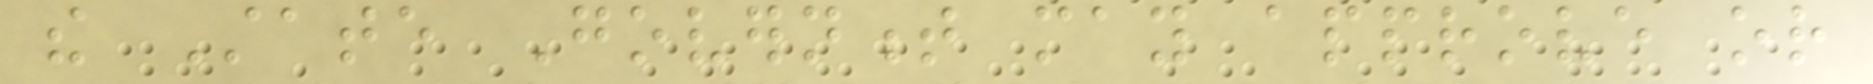the State Government may approve or
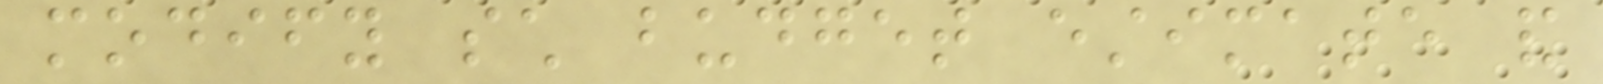modify such budget estimate and
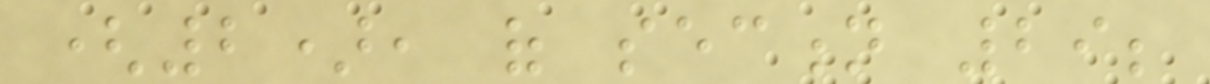(2), of section 29;
